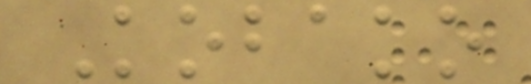Kobako
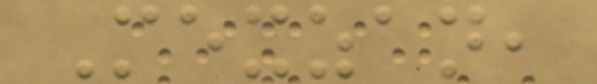Mexzan,
